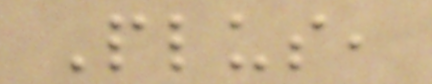Plus,
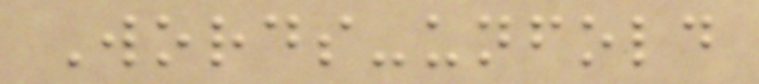Words-unfold
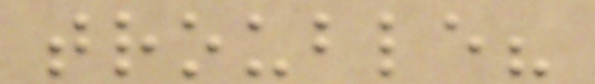trouble?
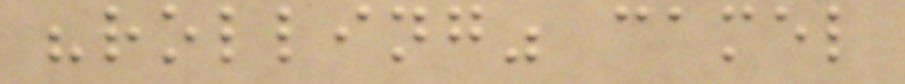"rolling" camel
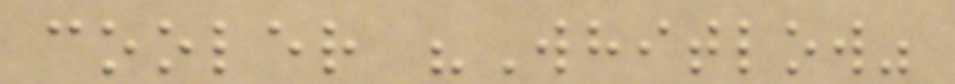cooler "Whitlow"
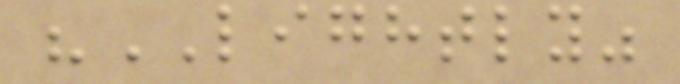"LIGHTLY"
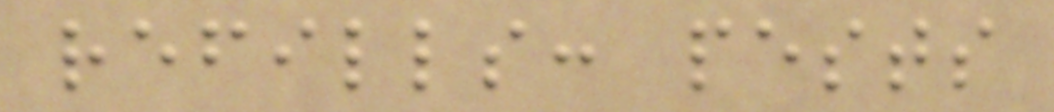refills: pests
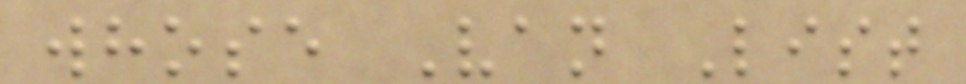whose Van List
